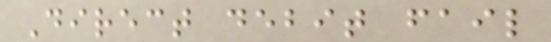Direct debit fail
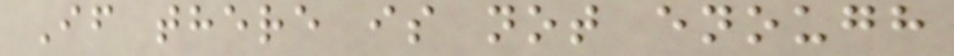If there is not enough
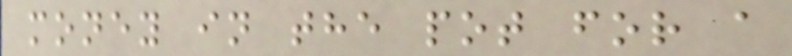money in the pot for a
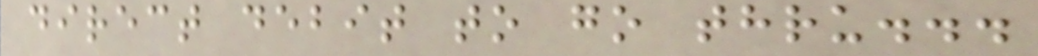direct debit to go thru...
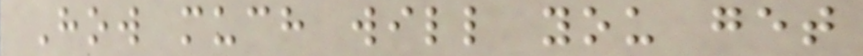How much will you get
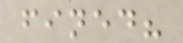fined?
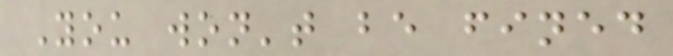You won't be fined
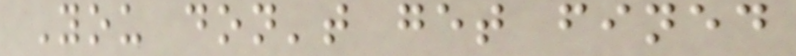You don't get fined
